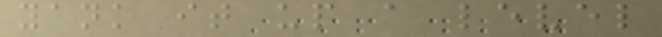yank it up a level
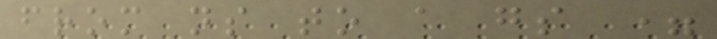from ns to a gs =
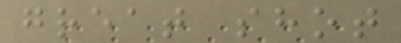great shot
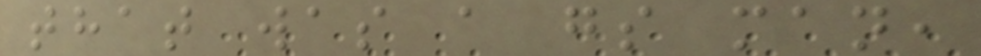that was a gs man,
